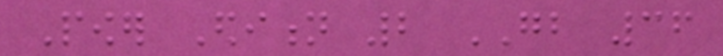Power Edition 2 GB 36
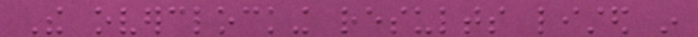The overclocking results listed in
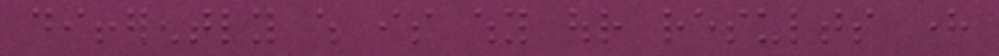differently which is why our results here
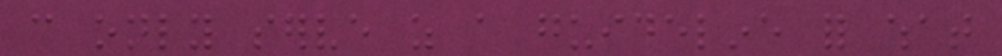can only serve as a guideline for what
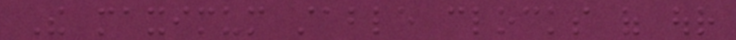The maximum stable clocks of our
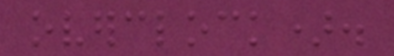overclock).
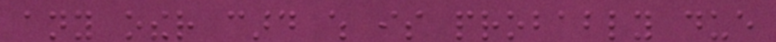any other card which is probably due
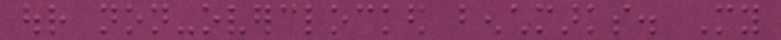our non-overclocked benchmarks. My
